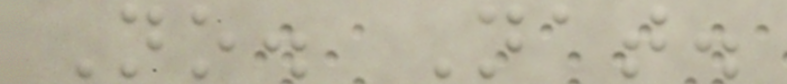No. Nat.
